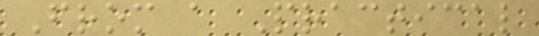From a Practical
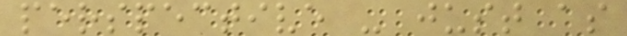perspective - just as
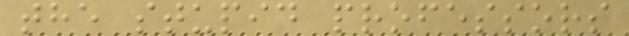the stupid professors
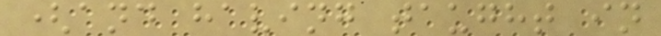(and having taught in
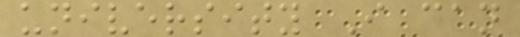university I can
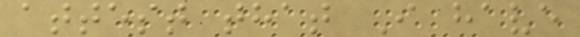attest that I have
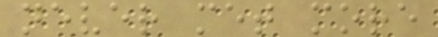never met more
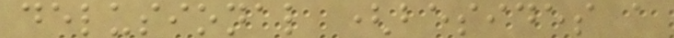delusional (besides a
